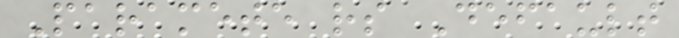Paramete rs Default
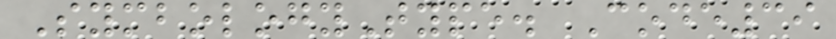SymbologyType. Code39
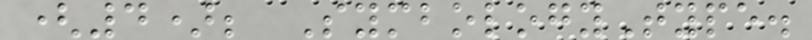(4); SymbologyType.
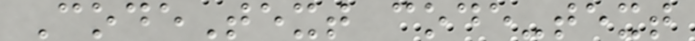CodeText code-text
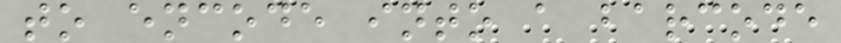to encode into a barcode
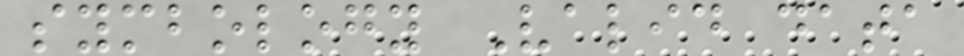symbology Valid data
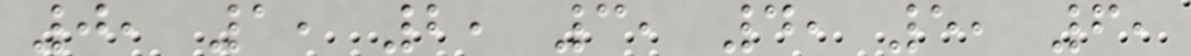0, 1, 2, 3, 4, 5, 6,
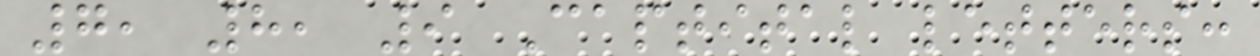7, 8, 9 Captital letters:
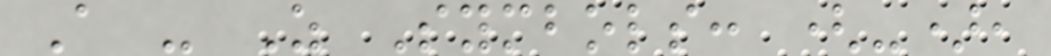A - Z Symbols: (-),
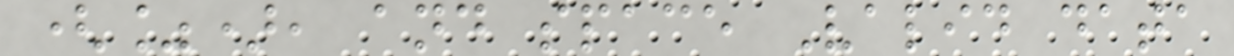(%), and space Valid data
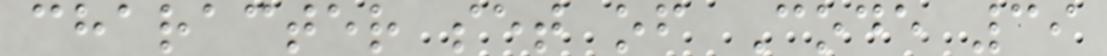character set of Code 39
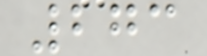273
